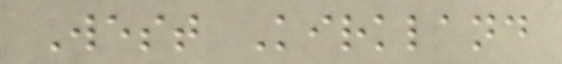West Kirkland
